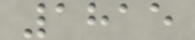1815
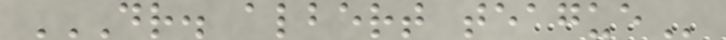DR. ALBERT TEAGUE
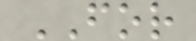FOR
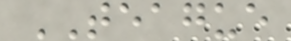TEAGUE
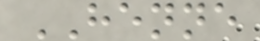HENNE
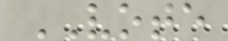VOTE
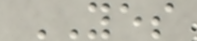YES
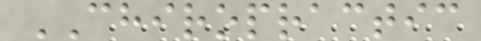CHIROPRACTIC
